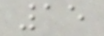15
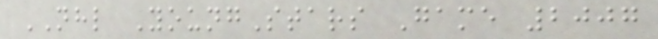NHL YoungStars Game 2007
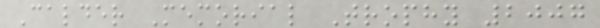Calder Memorial Trophy 2007
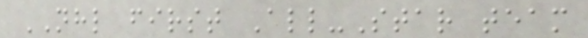NHL first All-Star team
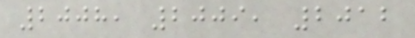2008, 2009, 2012
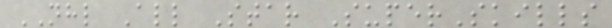NHL All Star SuperSkills
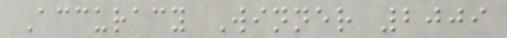Accuracy Winner 2009
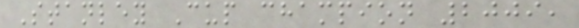Stanley Cup champion 2009,
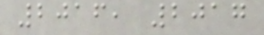2016, 2017
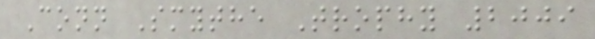Conn Smythe Trophy 2009
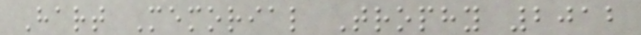Hart Memorial Trophy 2012
